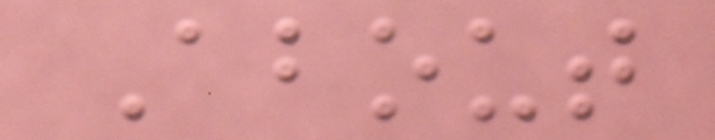About
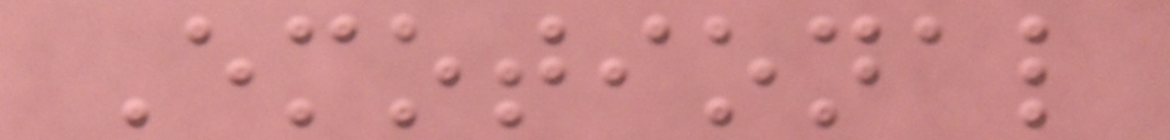Emotional
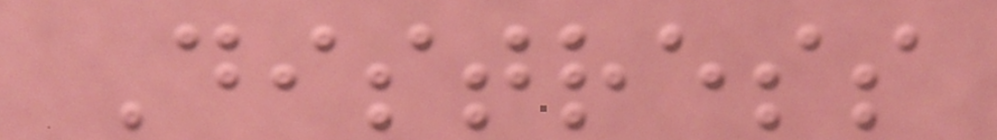Distress
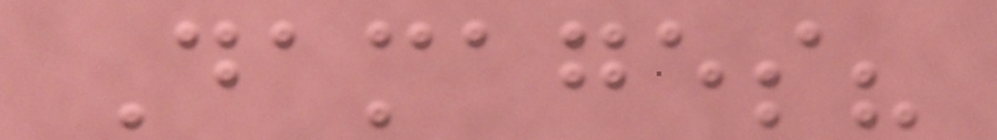Damages?
